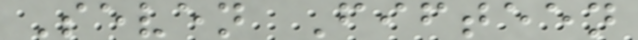Seven Fifteen
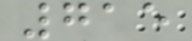715
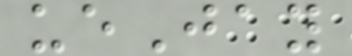ueJay
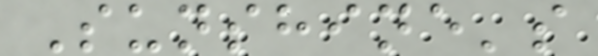Sunshine's
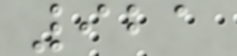921
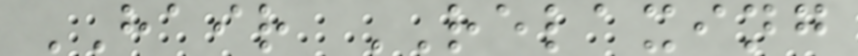HAIR RELAXING
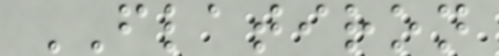FLATIRON
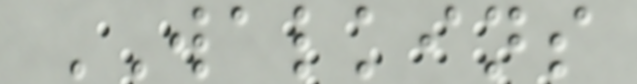WALKINS
